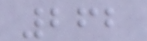262
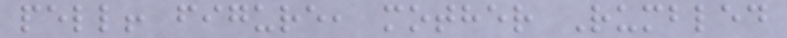pell! figure, mother Rumbled
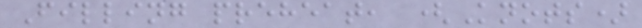Filling preheat, (Knots)
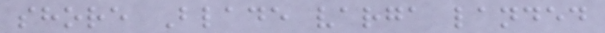shore Blade varga landed
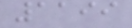1199
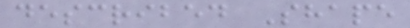described Shape
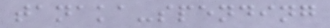tanaka-spending
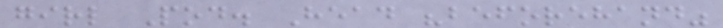girl Pod. Head "beforehand"
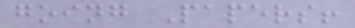going Papers!
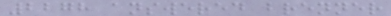2278 answered brenner
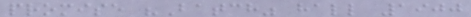promise "Batch" hall 1900
